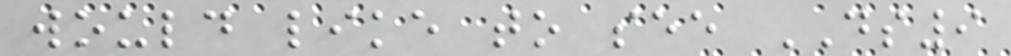would like to see DS9
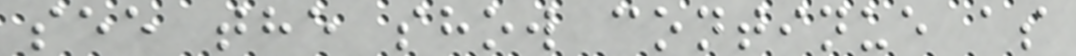see the show continue as
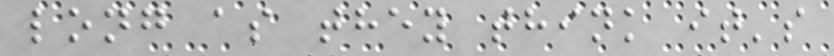long as they think it's
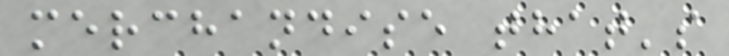merchandise that's
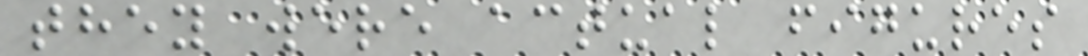they were actual figures
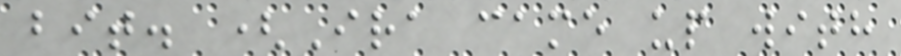bit. (Ira came up with
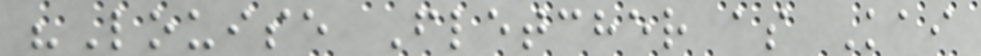"Louise Fletcher as Kai
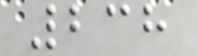238
